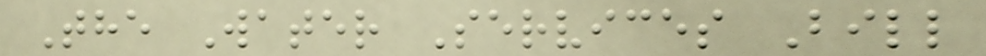The Water Services Bill
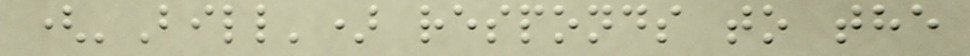('Bill') responds to the
